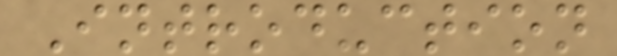Introduction
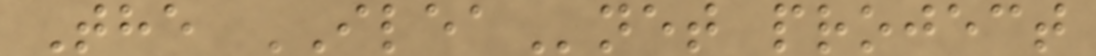The ILEAnet project
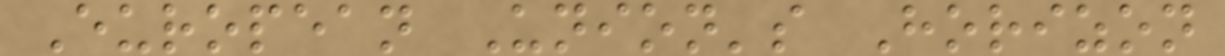European Union's Horizon
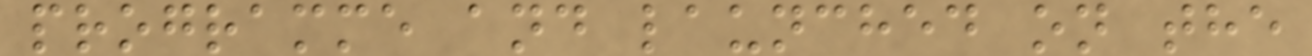programme and launched on the
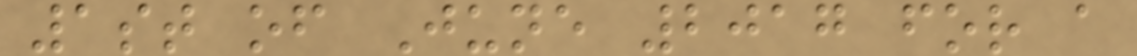1st of June 2017 for a
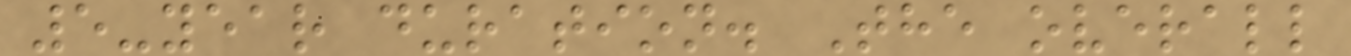5-year duration. The overall
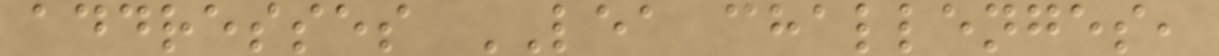addresses LEA challenges,
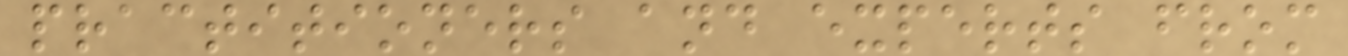practitioners and experts from
